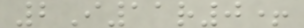2I11r0+
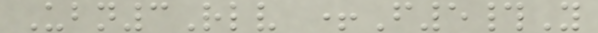Ubn3Rlv +F5#Y
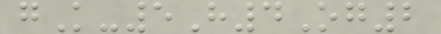gK-5H4Og2
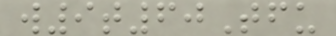w9t60Tfu
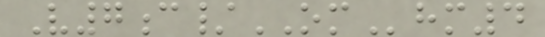V7c/OMhm4
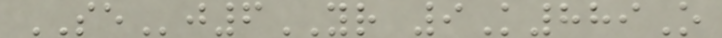SEj6YR 9K889O
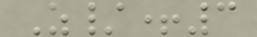Z/+3
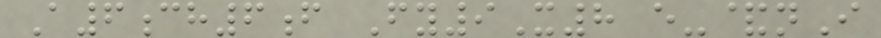A6ch6f Fy9X8 e-&nI
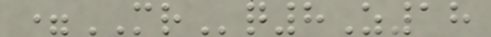=MRq8Z18
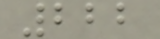222
